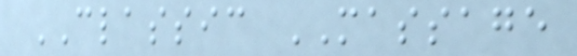CLASSIC MASSAGE
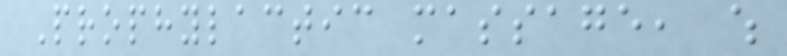Prophylactic massage, which
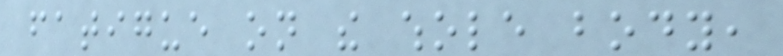fatigue on the whole body,
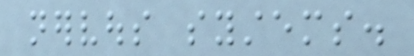nervous systems.
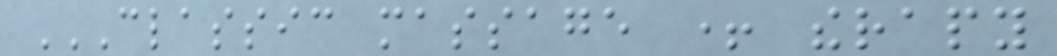CLASSIC MASSAGE + THERAPY
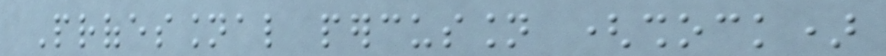Professional percussion (shock)
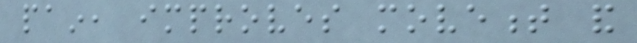pain, improves movement and
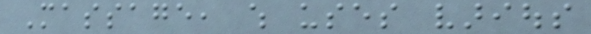Massage, which uses various
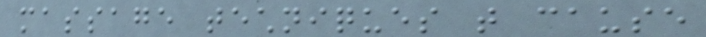massage techniques that cause
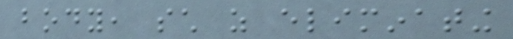body, such as eliminating
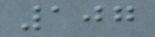107
